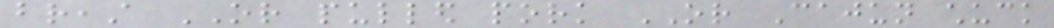breast OR pulled pork OR Cajun chuck
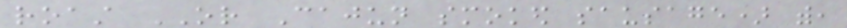roast OR Cajun smoked sausage) with,
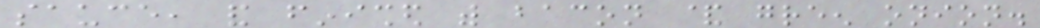sauce, and finished with bacon & green onion.
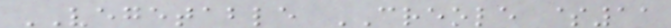VEGETABLE CREOLE $11
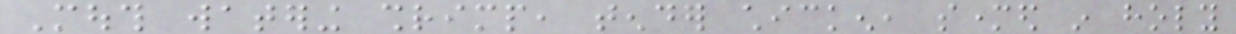Mouth watering shrimp, tender chicken, smothered in holy
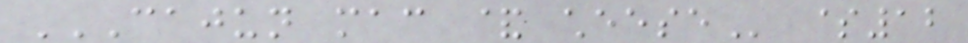CAJUN MAC & CHEESE $12
